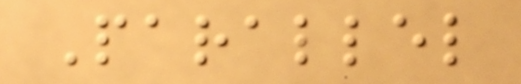Parallel
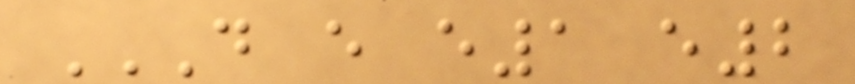D E E1 E2
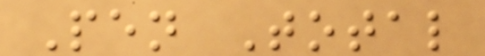Pen Total
